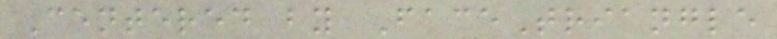Centered by FaceTriangle
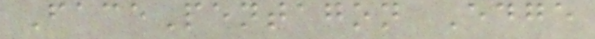FacePentagon Edge
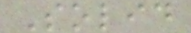Solid
